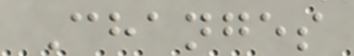Changes
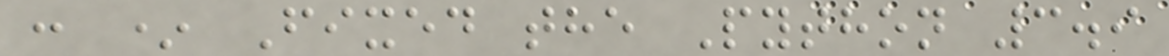: * Fixed the Python 3.9
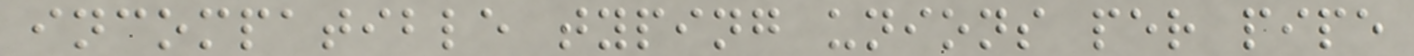incompatible typing unions per pipe
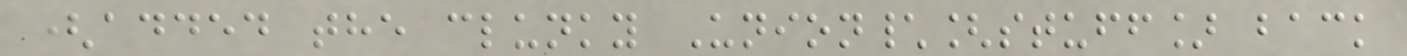(added the clunky Union\[stuff] back
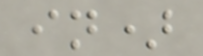in)
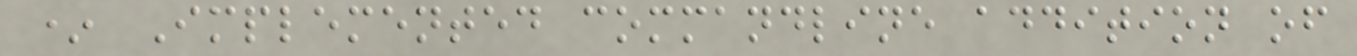* Implemented commandline addition of
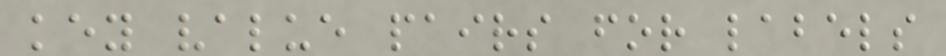key value pairs for labels
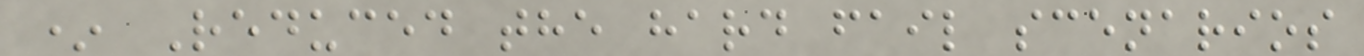* Reduced the hard fail scenarios
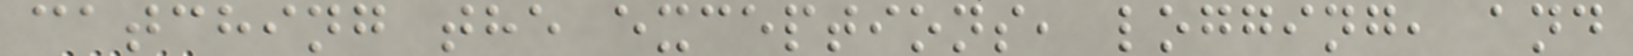catching the exceptions, logging, and
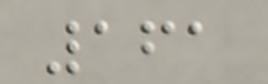161
